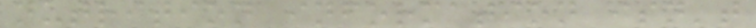nutrition information isn't
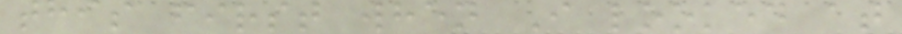this first when I looked at
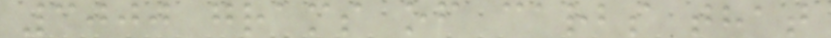3000 grams of carbs that
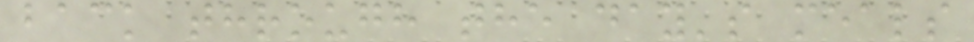back through the day's meals
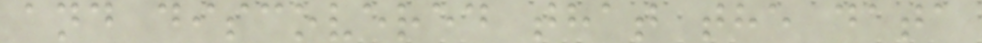and discovered that the data
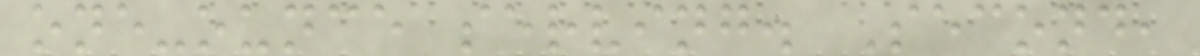one-ounce serving. Second,
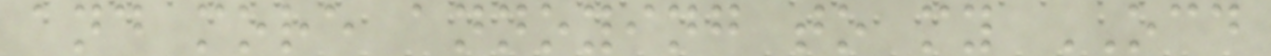and more annoying to my OCD
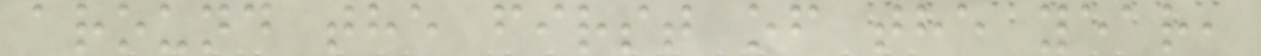around the first of the year,
